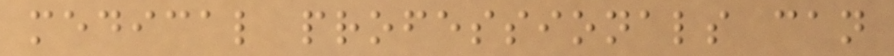medical professionals can
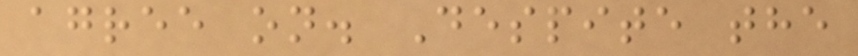agree on. Despite the
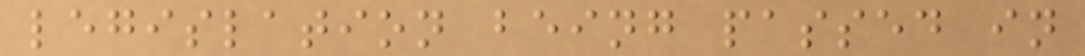legislation being passed in
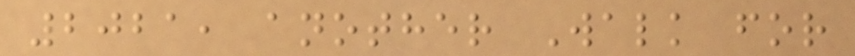2021, another Walk for
